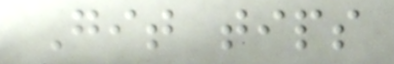Git tips
